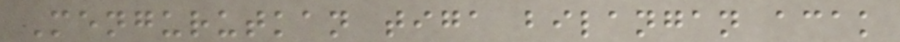Mengurutkan tiga bilangan acak
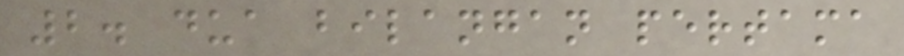2. dua bilangan pertama
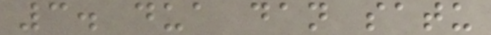3. dua dan satu
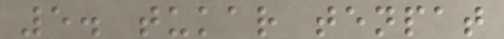5. tukar tenpat
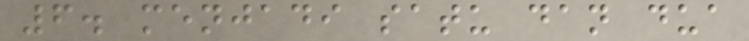6. menjadi satu dan dua
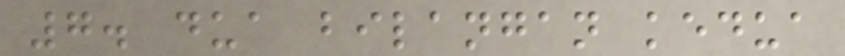7. dua bilangan kedua
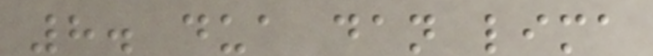8. dua dan lima
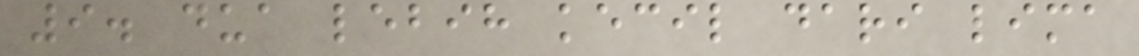9. dua lebih kecil dari lima
